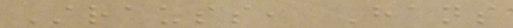Strauss, Hans
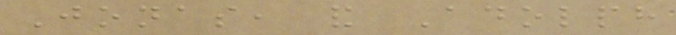Jonas, and Adolph
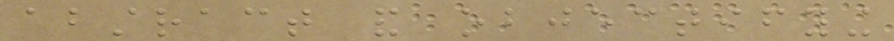abstract and objectifying
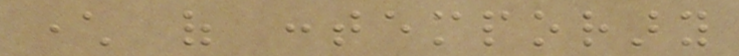character of contemporary
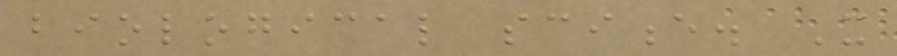biological science. It
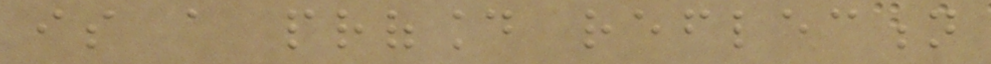is a profound reflection
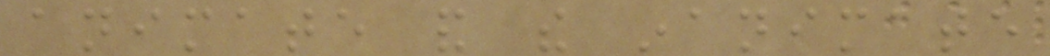animate and the inanimate
